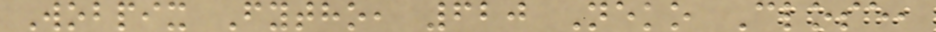Wobpix Fytho, 620 Neko Close,
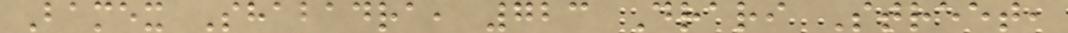Bamex Shabadra, 723 Drari Street,
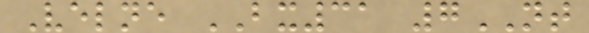Velne BX31 7NT
